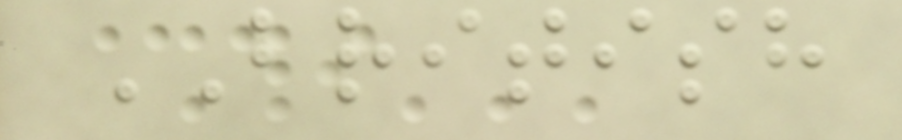BRITISH
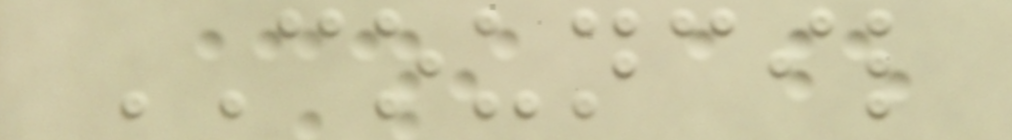COUNCIL
